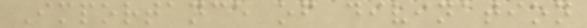Importance of divination
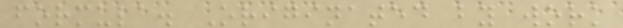formula. Originated by work
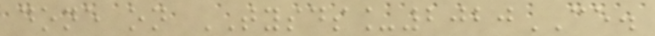done on TYSDS_2020CE.
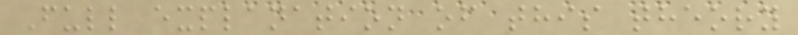Full explanation of this theory
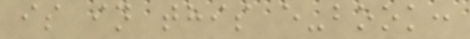is in this e-book:
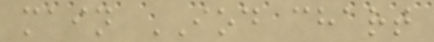main IOD chart
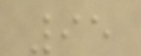95
